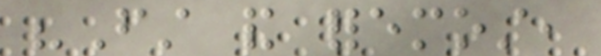"First and foremost,
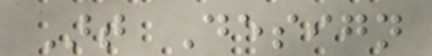Art Design
